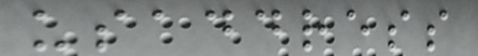usaddress
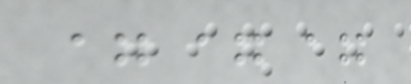===
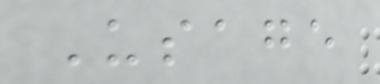Usage
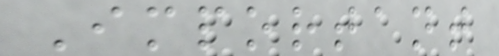Important
